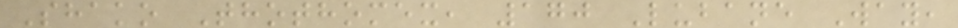Shako Thothomex, 170 Lubane Way,
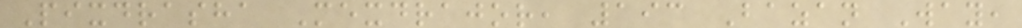Pixdrasha Mexdrajor, 193 Bazan Way,
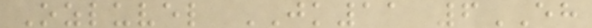Ozluvel JK11 6EH
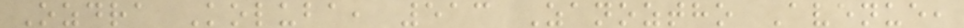Ozdra Koluba, 513 Zanoztho Avenue,
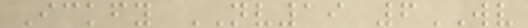Ickfy NV19 6WV
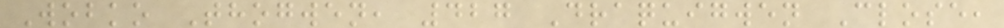Wobko Thogwen, 427 Draquigwen Close,
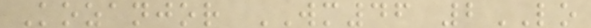Kozanjor WM46 2LO
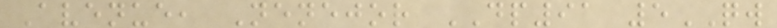Avenue, Nenejor DP91 5QW
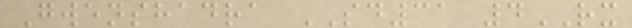Gwenshadra SD31 4RX
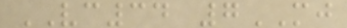VC34 7MJ
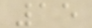15
